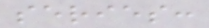series:
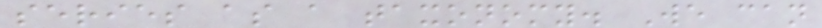series as a taxonomy. We can
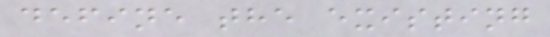define the existing
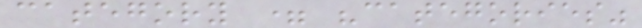category = "categories"
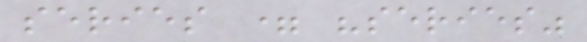series = "series"
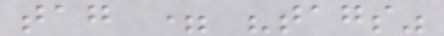tag = "tags"
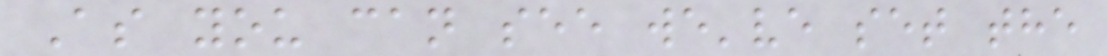As you can see we've set the
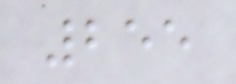255
